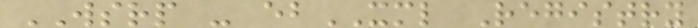WSRP - ebXML Registry
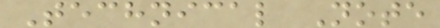Technical Note
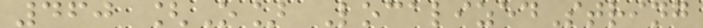460 [O] LocalizedString
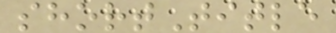shortTitle
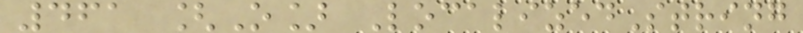461 [O] LocalizedString
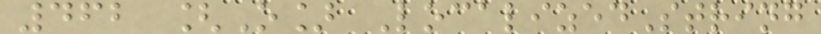462 [O] LocalizedString
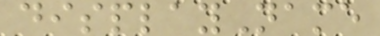displayName
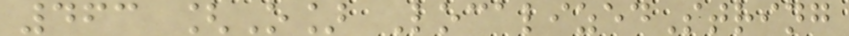463 [O] LocalizedString
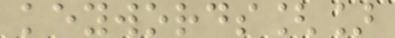keywords[]
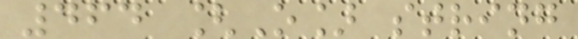464 [O] string
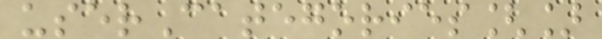userCategories[]
